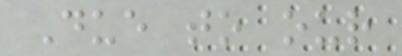Due to our
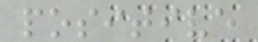positive
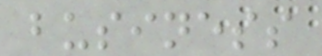business
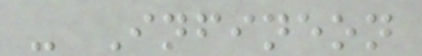- Infineon
